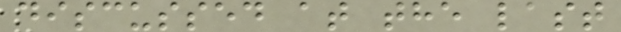discussed at the last
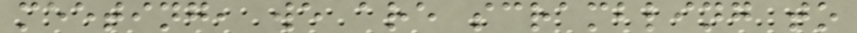meeting, we are scrambling to
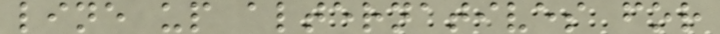line up alternatives for
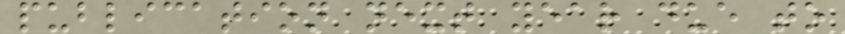publication next year due to
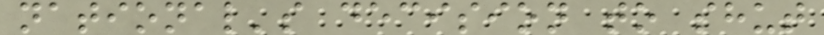national's decision to shut
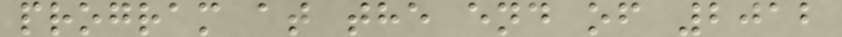program at the end of 2012
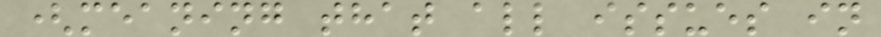(meaning that all issues in
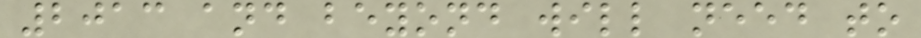2013 and beyond will need to
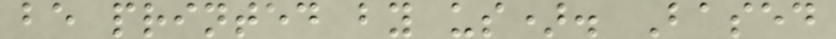be printed by us). Based
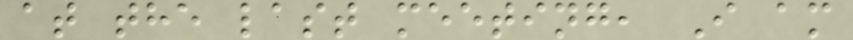at the last meeting, I am
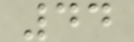44
